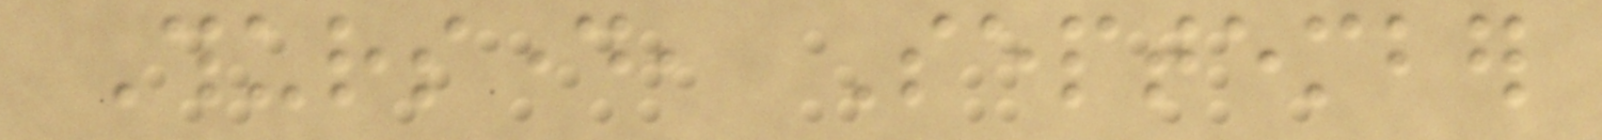Thursday, September
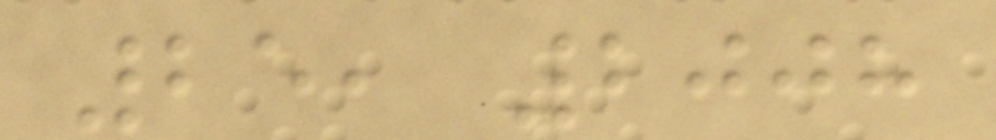25, 2008
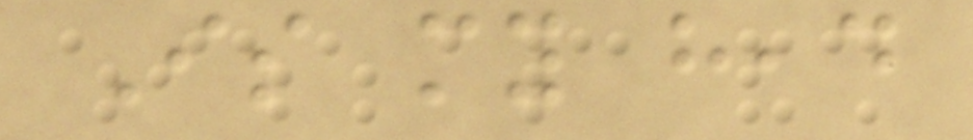Is my head
